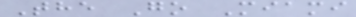The Go Miami
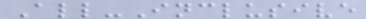All-Inclusive
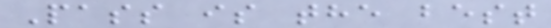Pass is the best
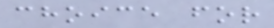choice for
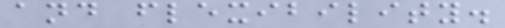and flexibility.
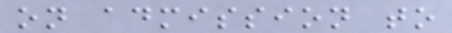on admission to
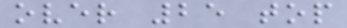over 25 top
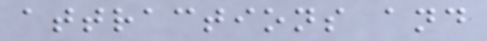attractions and
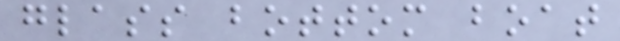glass bottom boat
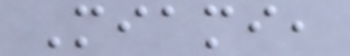Miami,
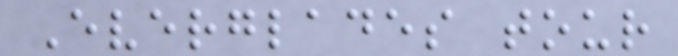Everglades tour
